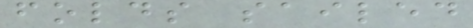folds sailed
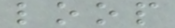loop
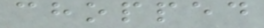chopped
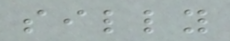silly
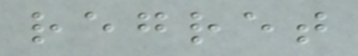regret
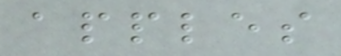apples
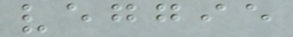veggie
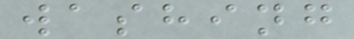washing
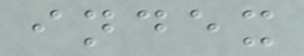index
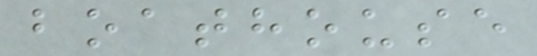boathouse
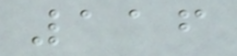116
